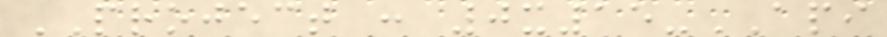PROJECT : 0x15-API
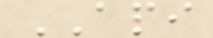API
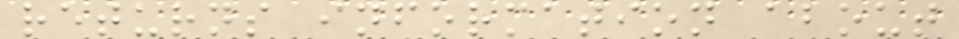returns information about
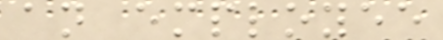an employee
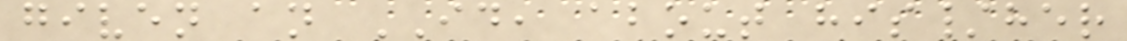given an ID, about his/her
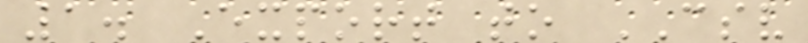1. Export to CSV
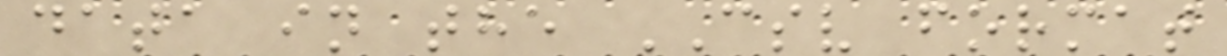data in the CSV format
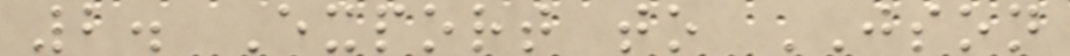2. Export to JSON
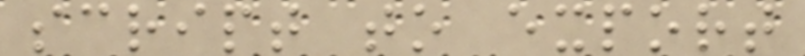script to export
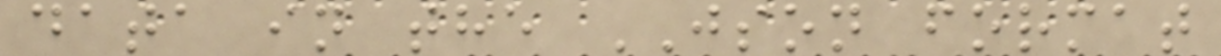data in the JSON format
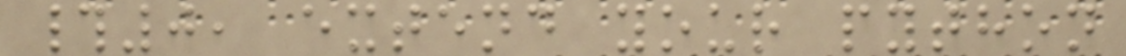#0, extend your python
